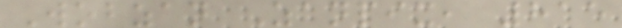Wobzan Zanpix, 815
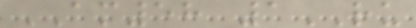AM58 1RU
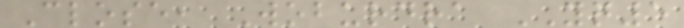Close, Woburdra YQ5
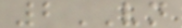2VN
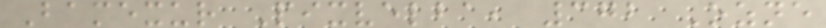Bamexur Pixvelba, 372 Ozne
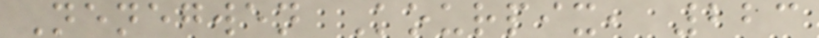Nenegwen Kourpix, 223
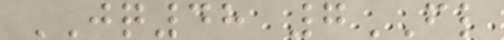JQ48 7FL
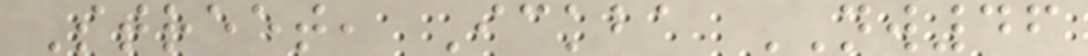Street, Ickba NW46
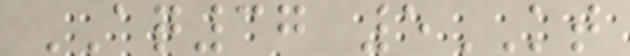AQ37 5KT
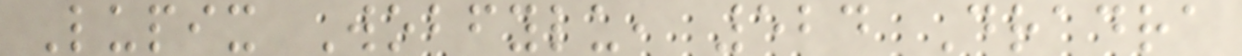Lupix Wobfylu, 524 Dradra
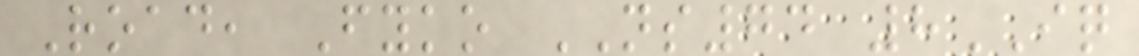Road, Fyko NS74 8IQ
